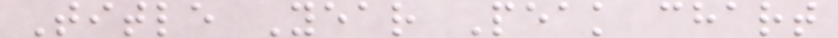Title Year Peak chart
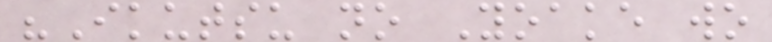"Ikutsu no Yoake wo
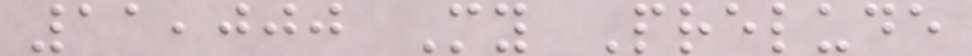11,000 My Prelude
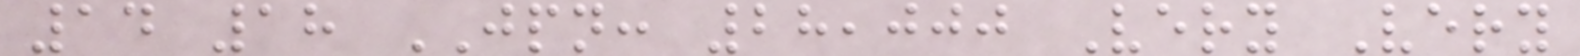14 18 JPN: 28,000 Very Very
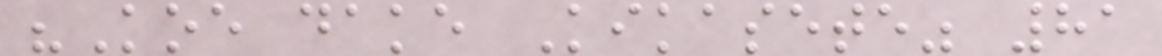"Koe dake Kikasete" 81
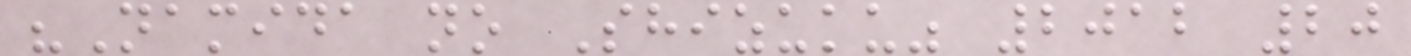"Namida no Shizuku" 2012 20
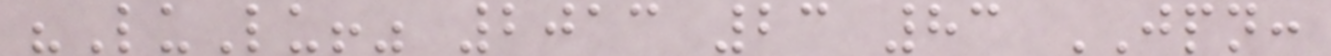"LuLu!" 2013 23 83 JPN:
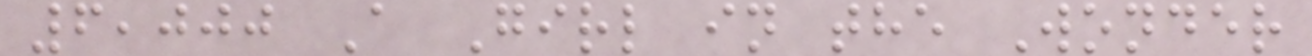6,000 A Girl in the Wonder
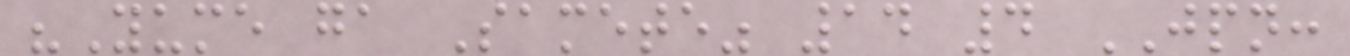"Yume ga Samete" 14 4 JPN:
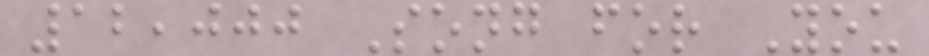12,000 Song for You
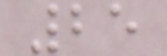25
